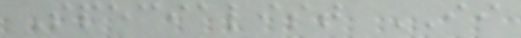Specialist II
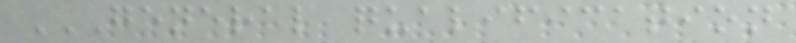GENERAL QUALIFICATION
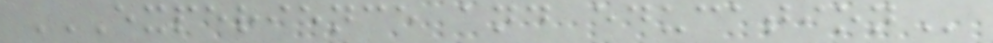EXPERIENCE AND EDUCATION
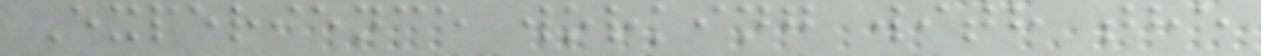Experience working with the
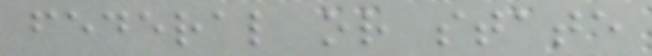federal or state
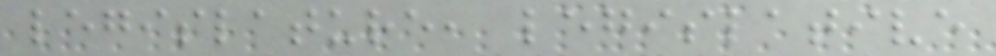legislature, legislative
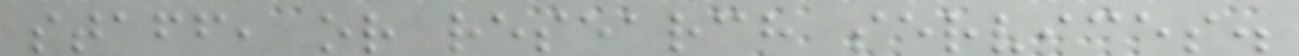staff, or research services.
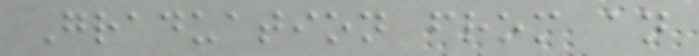Graduation from an
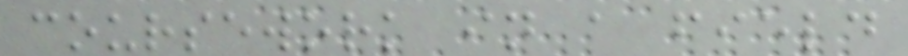coursework in a field
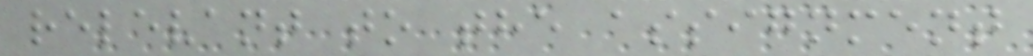relevant to the assignment
